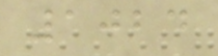1024
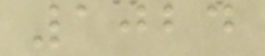1024
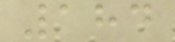184
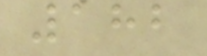182
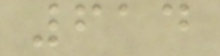614
